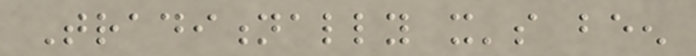Traditionally it's been
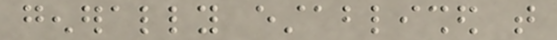generally established that
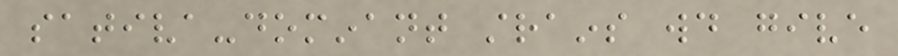sativa-dominant strains would give
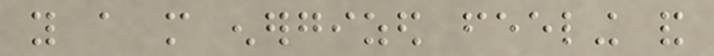you a more energized feeling and
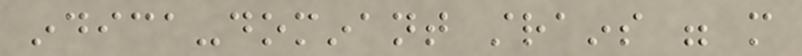indica-dominant strains were more
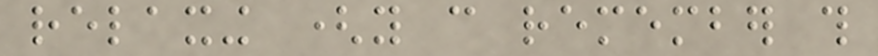relaxing (you can remember this
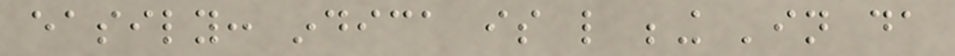easily: indica is like being 'in da
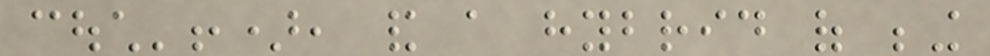couch'!), and a hybrid of being
